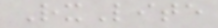RxLite
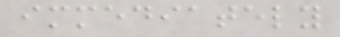immediately
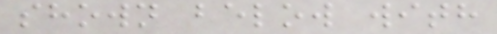shown below with
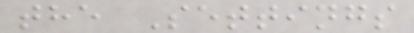the Settings
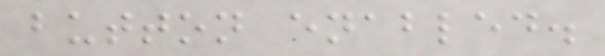button enabled.
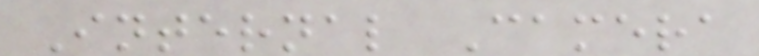Internal Camera
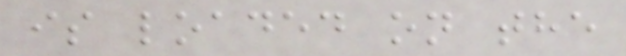is loaded on the
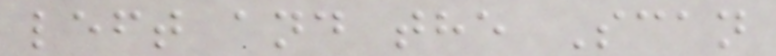left and the Scan
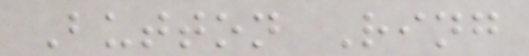Button Ring
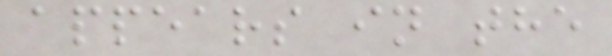appears in the
